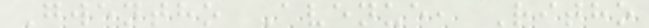Gwentho Avenue, Ritho
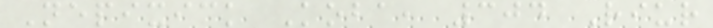Nepixick Koba, 304 Riur
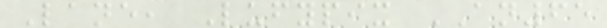Lane, Lufypix AN65
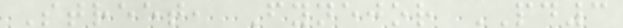Street, Fynejor PD3
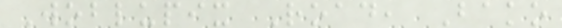Woblupix Road, Bako
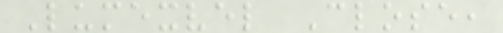Lumexvel Close,
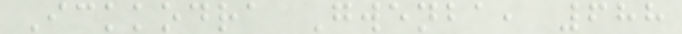Ickkodra Gwenba, 688
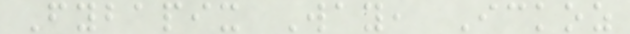Fybapix Way, Ickoz
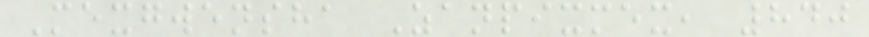Mexgwensha Zanpixmex, 840
